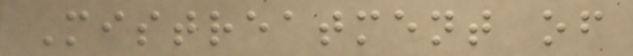Mistreatment of
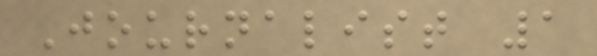Journalist 1
